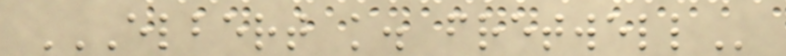ELBERT K. FRETWELL
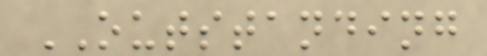OUTSTANDING
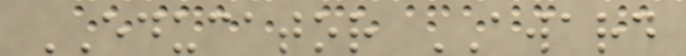EDUCATOR AWARD
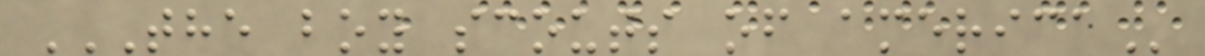THE BOY SCOUTS OF AMERICA
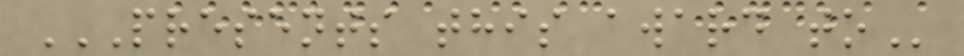PRESENTS THIS AWARD TO
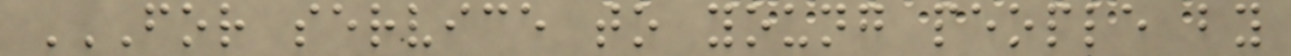FOR SERVICE TO YOUNG PEOPLE BY
